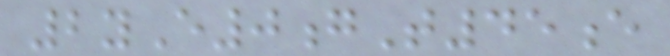2yE0gT45e
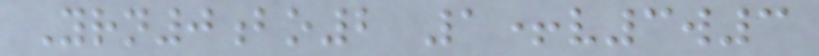Yrn0bo2 1+v3w3
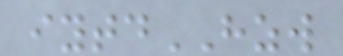iytdHZW
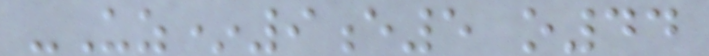-Uz*9e5 o44
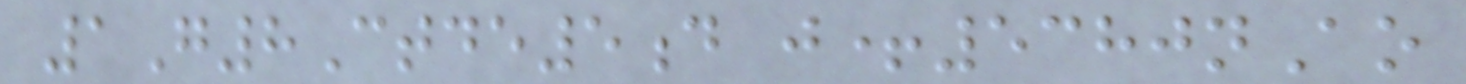1G8Ctde5d j+5380nAo
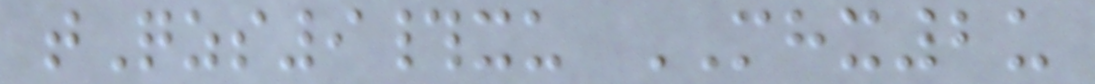tQzs9#xu MHX2u
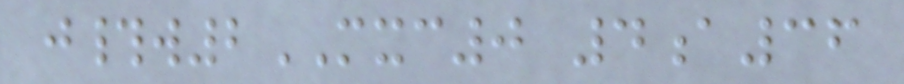j#w2MXC0 4a36
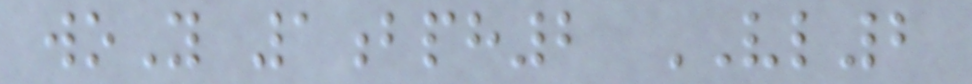woY 1bph2 VL2
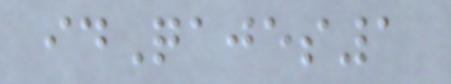idQajes1
